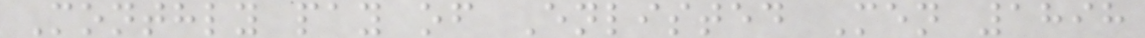Monthly pay of Enlisted Men 1898
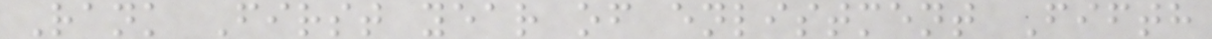Rank First year of enlistment Fifth
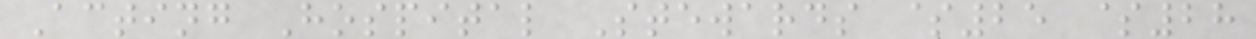Acting Hospital Stewards $25 $28
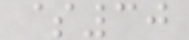$30
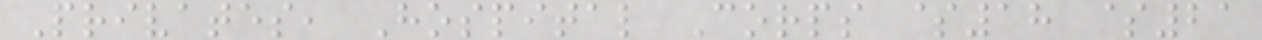Privates, Hospital Corps $18 $21
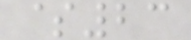$23
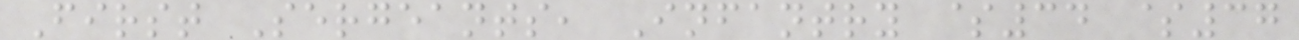First Sergeants, Infantry $34 $37
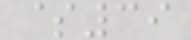$39
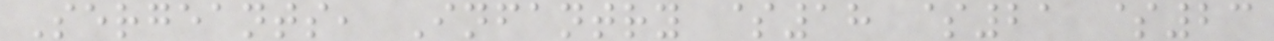Sergeants, Infantry $18 $21 $23
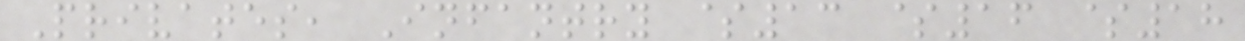Privates, Infantry $13 $16 $18
